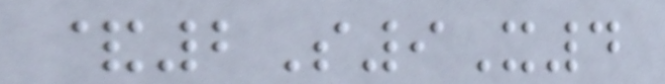&2S9X4
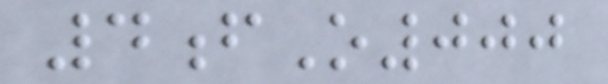4fO000
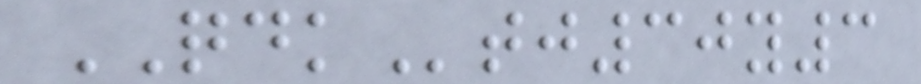QDKtj30y3
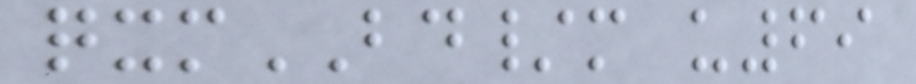qxmBD/m u69
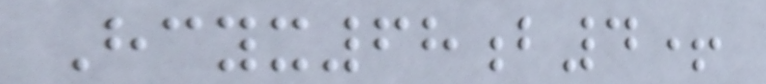Hcyx68b4+
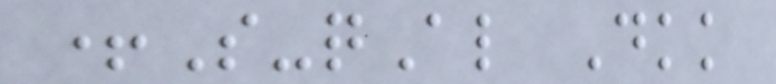+S-qAl Dkk
